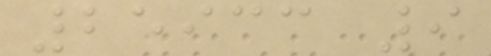25933 9
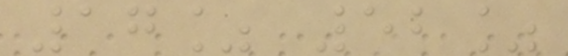17% 52%
